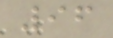96
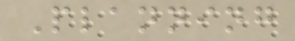Planning
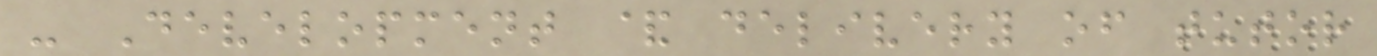- Development & delivery of tutor
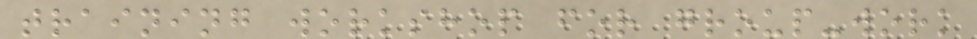training workshop for group-work
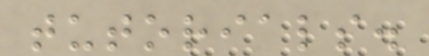tutorials.
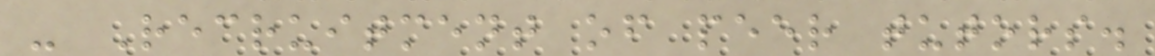- Recruitment of peer tutors.
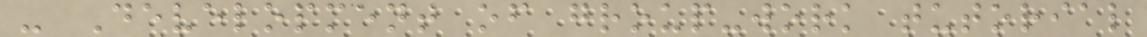- Development of group-work tutorial
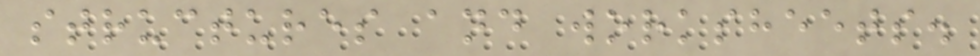structures and worksheets.
